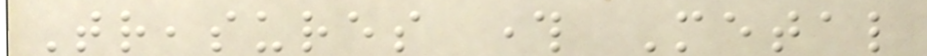Treasures through Metal
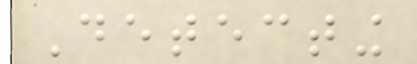Detecting
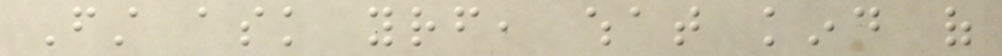First ask yourself, what kind of
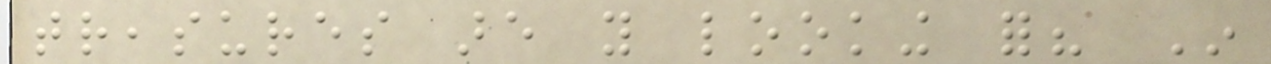treasures are you looking for? In
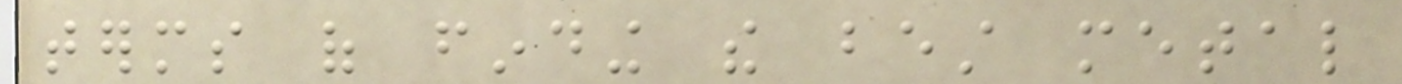terms of finding the best metal
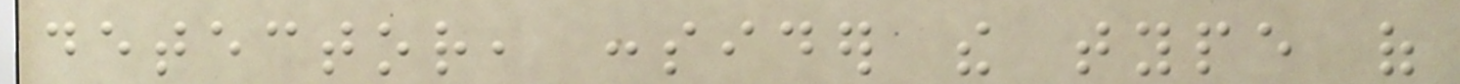detector, consider the type of
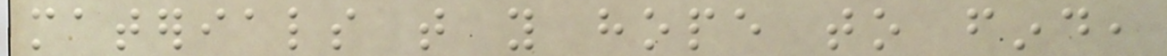materials that you hope to find,
